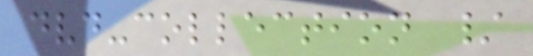dvd-collection /
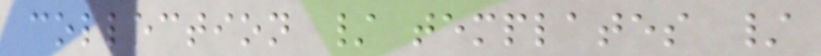collection / templates /
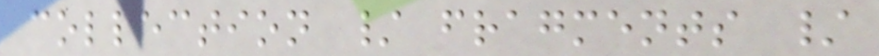collection / fragments /
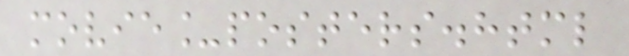movie_posters.html
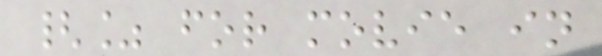{% for movie in
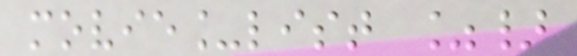movie_list %}
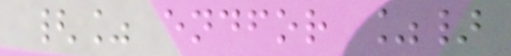{% endfor %}
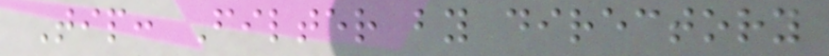Tip: Filter by directory
